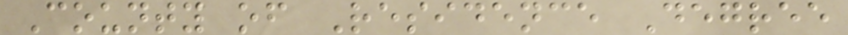County of Residence Degree
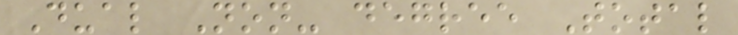Dual Non- degree Total
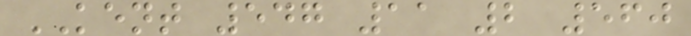KENT 547 11 2 560
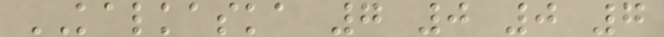KALKASKA 7 0 0 7
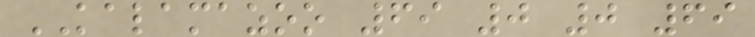KALAMAZOO 69 0 0 69
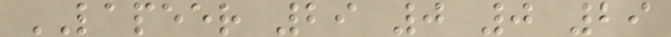LAPEER 29 0 0 29
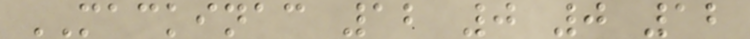MACKINAC 12 0 0 12
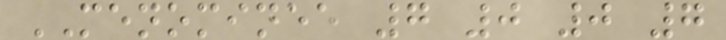MENOMINEE 7 0 0 7
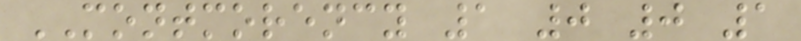MONTMORENCY 1 0 0 1
